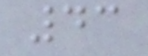43
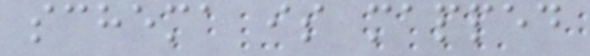schema is mapped
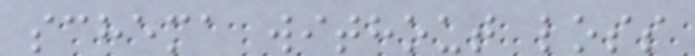schema without loss
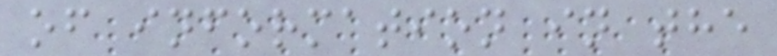of information in the
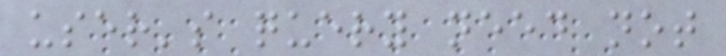user's query need not
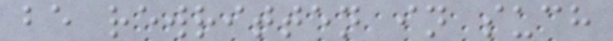be rewritten in such
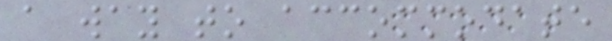a way to accommodate
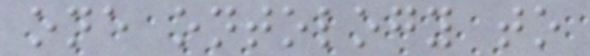one ontology to
